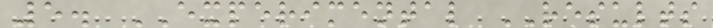5. EXPERIMENTAL RESULTS
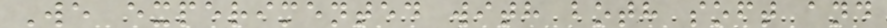We experimented with both soft and
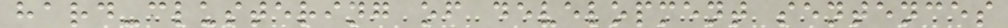hard-clustering of development sentences
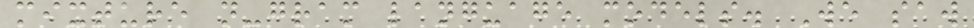mixture n-gram language models. We saw
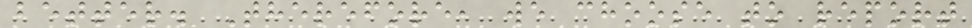better. Therefore, we choose to report
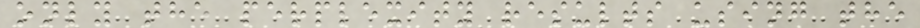only the perplexity results using the
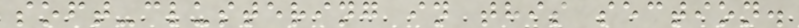soft-clustering in this section.
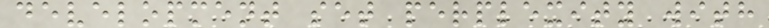development set perplexity with
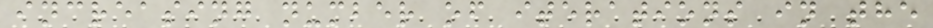increasing number of iterations in the
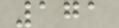171
